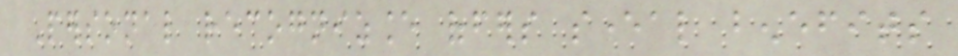Personal recognizance offers several benefits
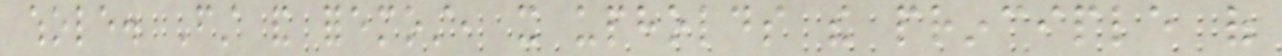whole. First and foremost, it upholds the principle of
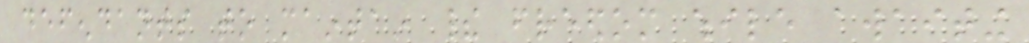defendants to maintain their freedom while awaiting
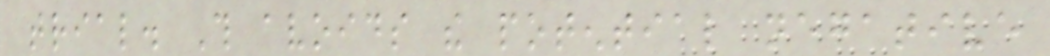trial. This avoids the potential negative
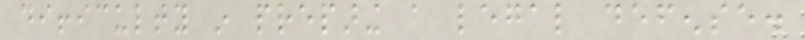difficulty in preparing a legal defense.
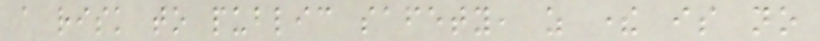a risk to public safety, as there is no
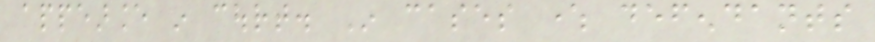appearance in court. In cases where defendants
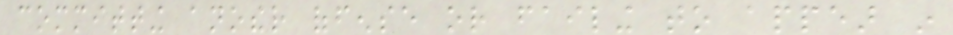committing another offense or failing to appear in
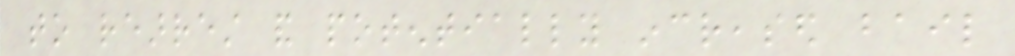to rearrest and potentially increased bail
